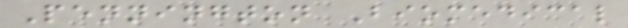Pennington Biomedical
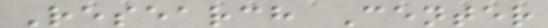Research Center
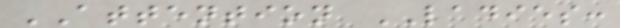ATTENTION LADIES:
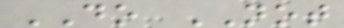DO NOT
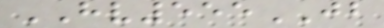HV555JB
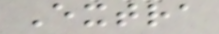Extra
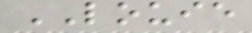LOUIE
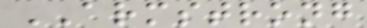ARMSTRONG
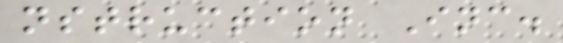nstruction Inc.
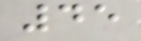45
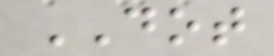DOT
